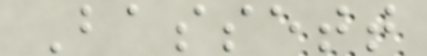Bassett
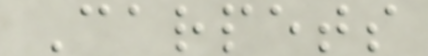Carpets
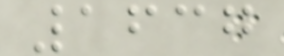1637
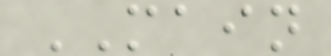MAIN
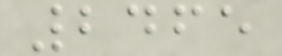2465
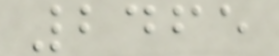2465
